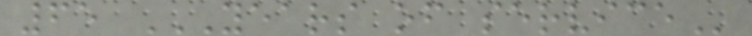65 YEARS OF SERVICE
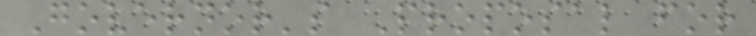Governor's Proposal for
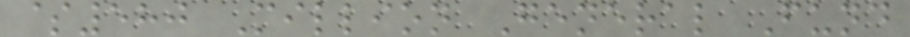$580 Million General Fund
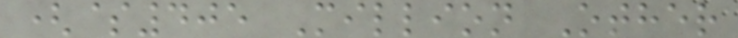($405 Million Other
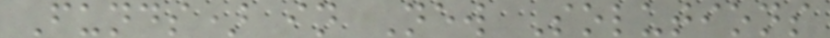Funds) in New Solutions
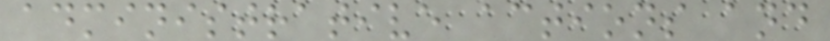administrative actions and
